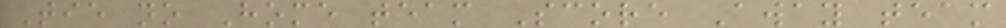Tie no Home team Score Away team
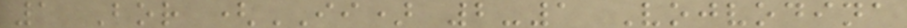1 Bor (II) 2-1 Vojvodina
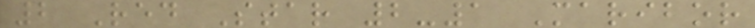2 Red Star 2-1 Maribor
